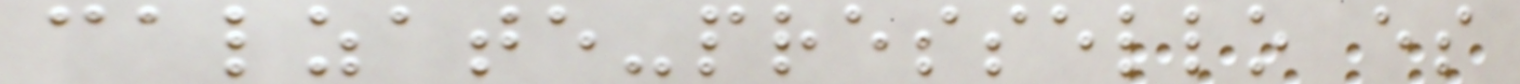calzate-pressello es
